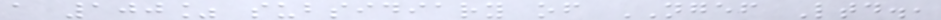a 100% subsidiary of NGEF Ltd.,
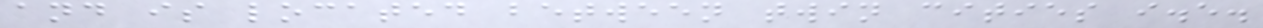and is located between twin cities i.e.
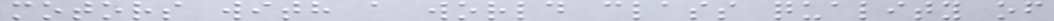motors with a world class quality of
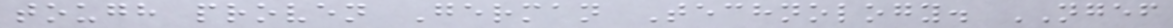tough proven German Technology. NGEF
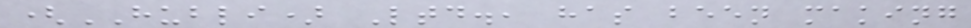(HUBLI) Ltd., has been making
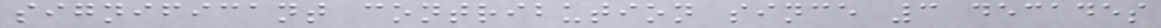significant contribution since 3 decades
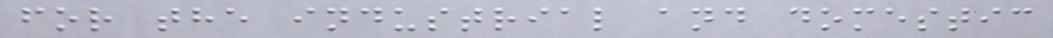for the industrial and domestic
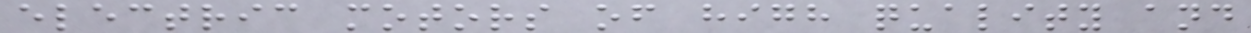electric motors of high quality and
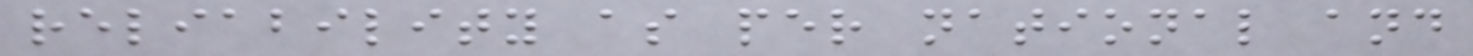reliability as per national and
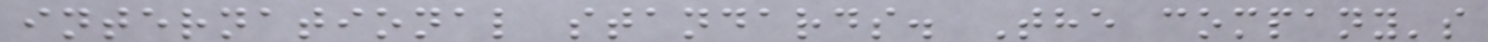international standards. The company's
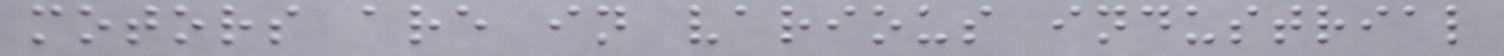motors are in various industrial
